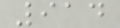914
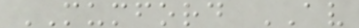MUMFORD AV
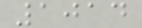1014
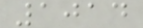1014
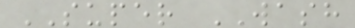SUPER WASH
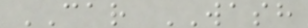CAR WASH
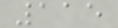115
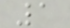1
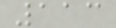113
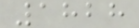1828
